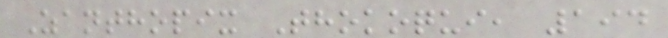Zanthopix Thokoqui, 194
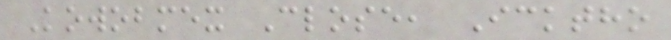Kowobmex Close, Icktho
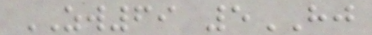ZW69 5HJ
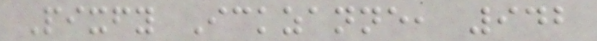Pixfy Ickzanne, 942
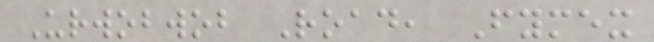Urwobwob Road, Fymex
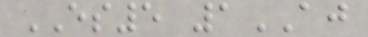ES5 1AJ
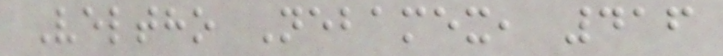Veltho Nebamex, 416
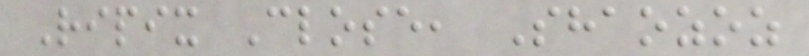Ripix Close, Shaozoz
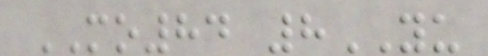MO84 8YU
